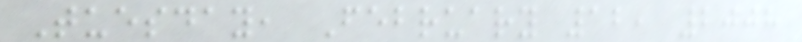Tuesday, February 12, 2008
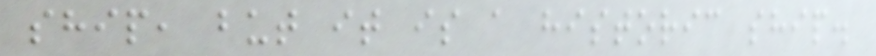ship, but it is a historic ship.
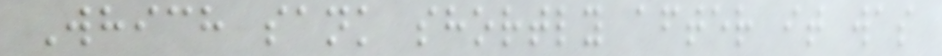Which sank shortly after it was
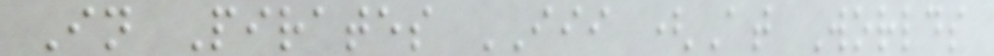In Pirates III (At Worlds
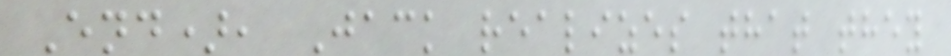End), Jack realizes that they
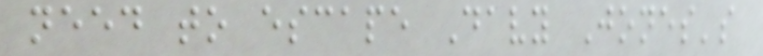need to escape Davy Jones's
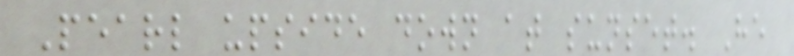Pearl upside down at sunset. He
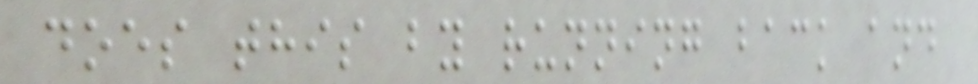does this by running back and
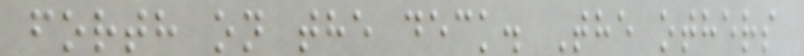forth on the deck. The others
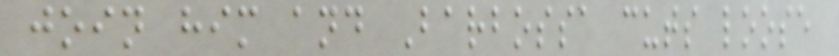join him and Barbossa cuts loose
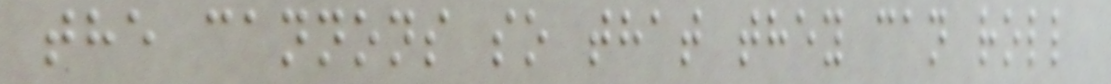the cannons so that they can roll
